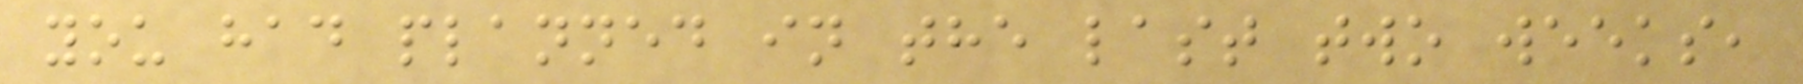you had planned in the last two weeks,
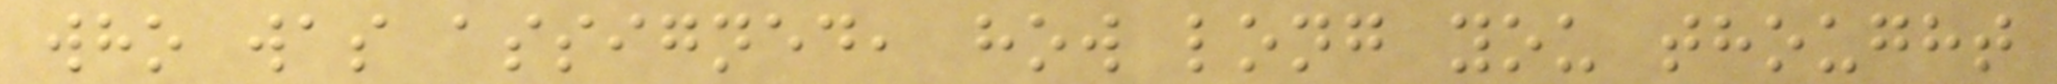who was assigned, how long you thought
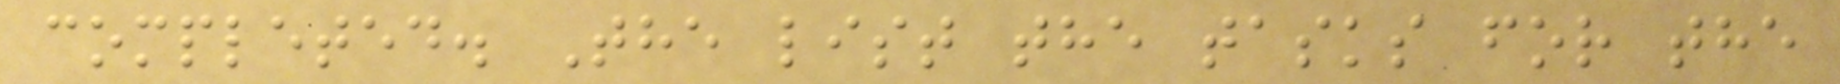completed. The list the tasks for the
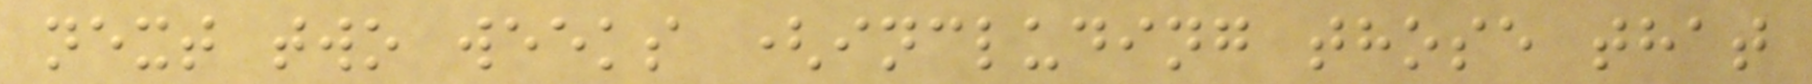next two weeks (including those that
